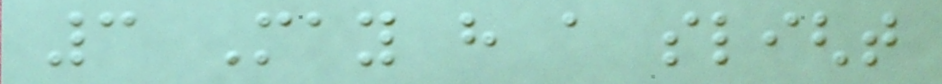3 May have a slight
